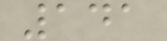141
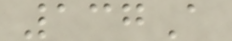137A
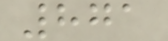871
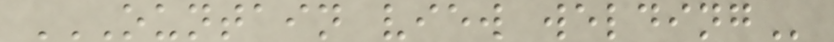OUNTAIN VIEW WELDING
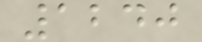1240
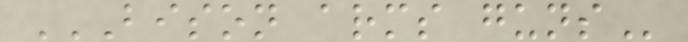BISON ARMS GUNS
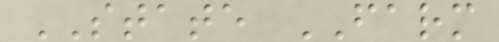STATE FARM
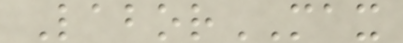LaborMAX
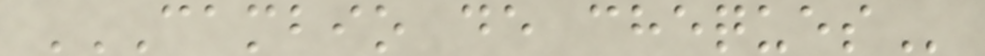CAMBIO DE CHEQUES
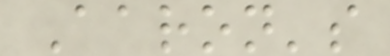Aaron's
